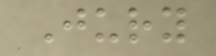Jury
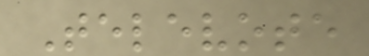Televote
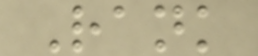Rank
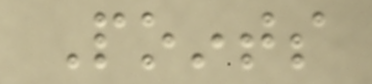Points
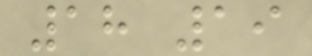18 19
